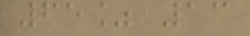65% 13
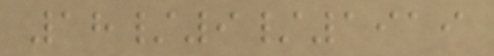18/9/1919
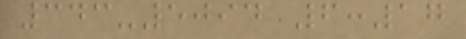343-5094 6:17
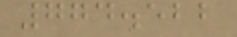774.522
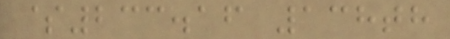$233.16 138th
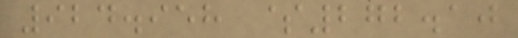924.958 $272.10
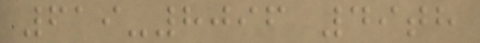619-8096 49th
